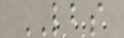LBS
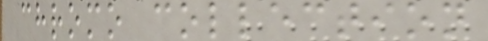chromo collection
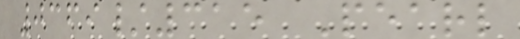0369/315 Pearl
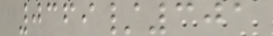0369/301
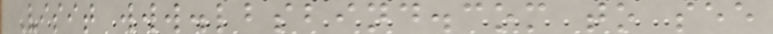Visit www.lbsbind.com to see
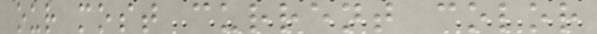our most current color
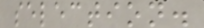selection.
